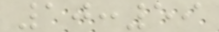10:59
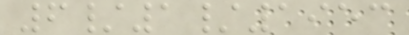6/1/1953
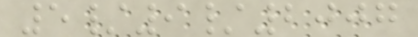5/9/2007
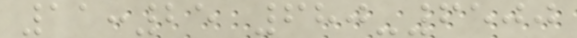11:25 680-6500
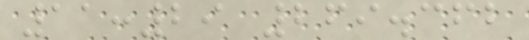11:29 269.362
